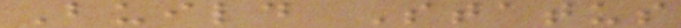Build Status
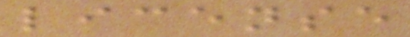license
